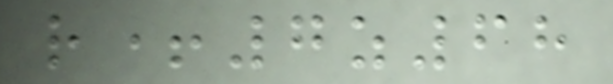r+7z68
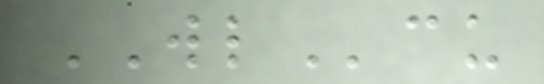WLcu
